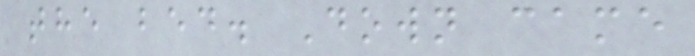the bed. Down came
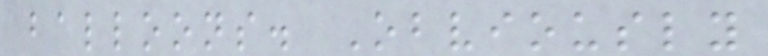balloons. Obviously
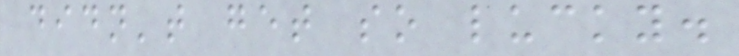didn't get so lucky.
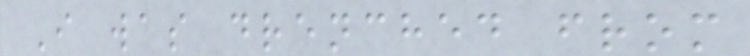I was drenched from
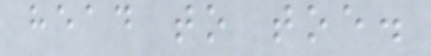head to toe.
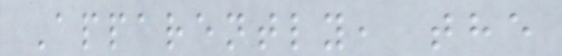Apparently, the
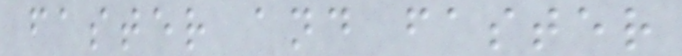faster and faster
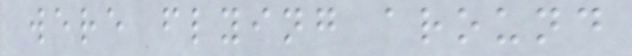were flying around
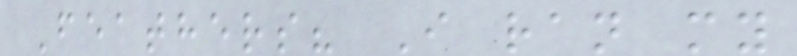Feathers? I ran my
